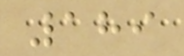189
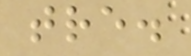tre.
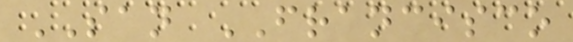SAN FRANCISCO
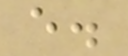e.
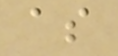as
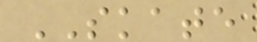SKATE
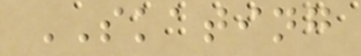SKATING
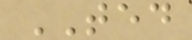TED
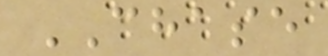CHASE
